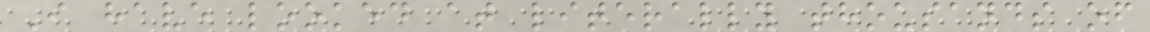I have looked at literally thousands of
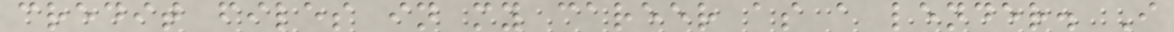credit files in my career as a lender. I
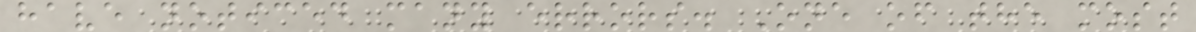have noticed many errors. One of the most
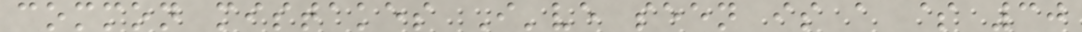common mistakes I've seen is a $ 30
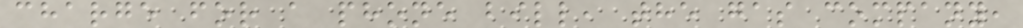charge for a phone bill, the gas company,
